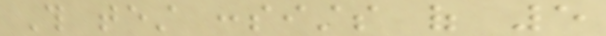This test consists of 5
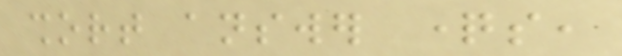short answer questions,
